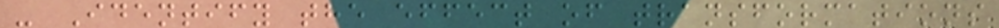- Identify the effect of transformations
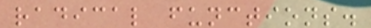radical functions.
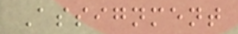Assignment
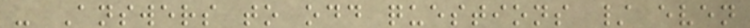- Answers to odd questions / even
